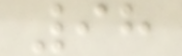98
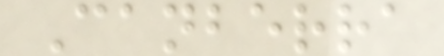Canberra
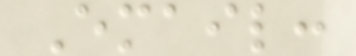Email:
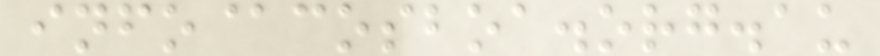info@cosboa.org.au
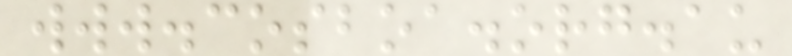www.cosboa.org.au
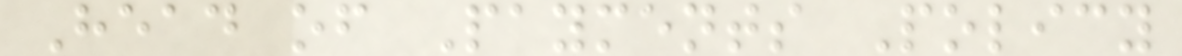Head of Payments Policy
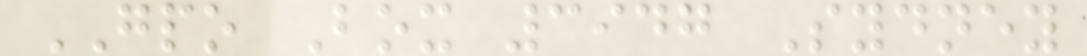GPO Box 3947 Sydney
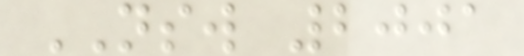NSW 2001
